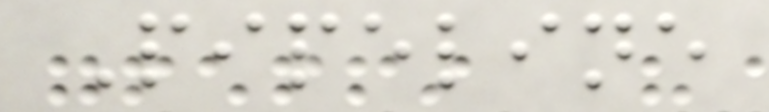Pipeline
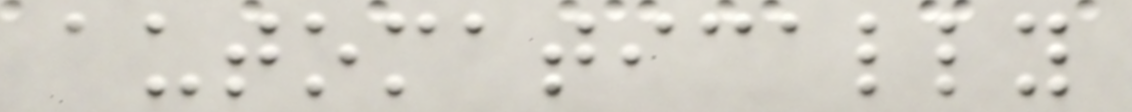automatically
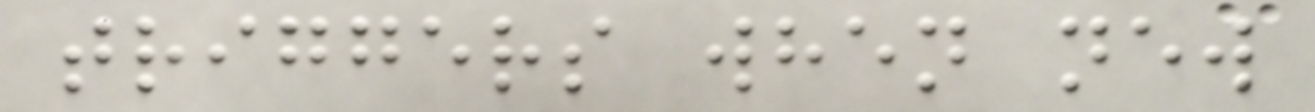triggers when new
